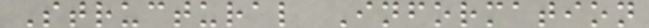Structural Information
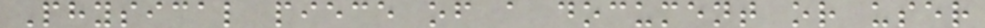Physical piece of a document or user
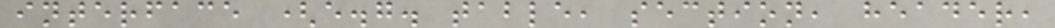interface (e.g. table, section, header,
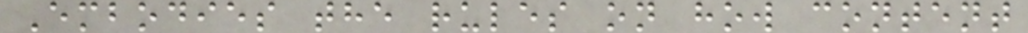Embodies the rules on how content
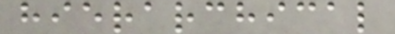hierarchical
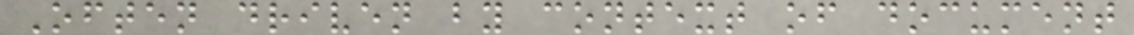Often driven by context of document
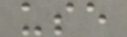use
